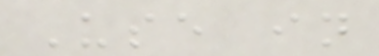Use in
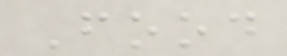Food
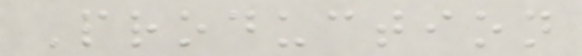Production
